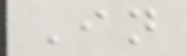In
